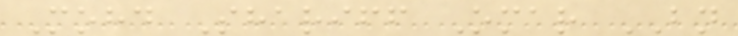Mohd Shariff Omar BN
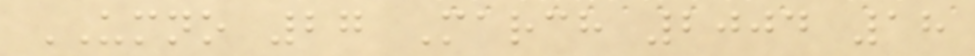UMNO 27 March 2004 18
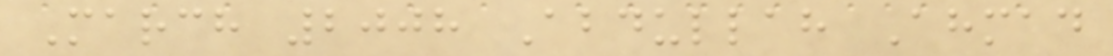March 2008 Abdullah Ahmad
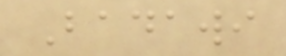Badawi
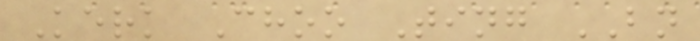Kerk Choo Ting BN
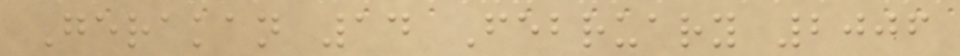Gerakan 14 February 2006
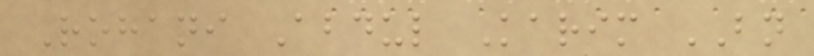Rohani Abdul Karim BN
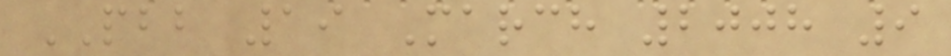PBB 19 March 2008 9
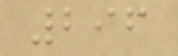296
